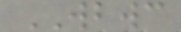WBWC
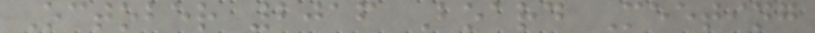October 2016 Board Meeting
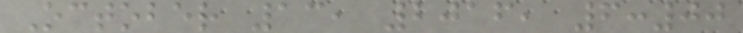October 13, 2016, 6:00
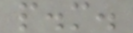p.m.
